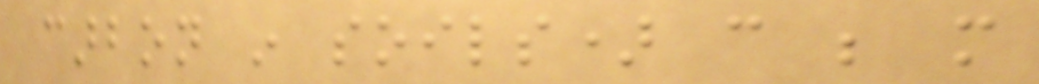carbon in soils) can be more
